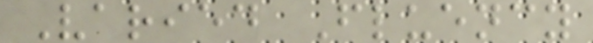Varied Fluency
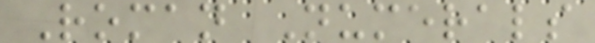Roman Numerals
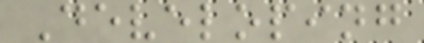Developing
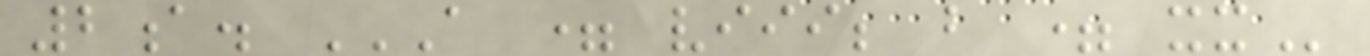2a. A = VIII; B = XX
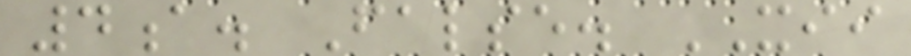4a. False. XII
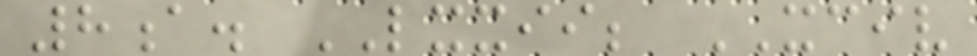8a. LXXII; XCIV
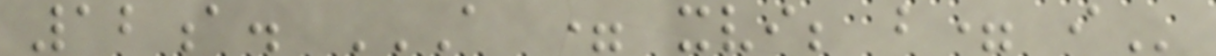12a. A = XVI; B= I
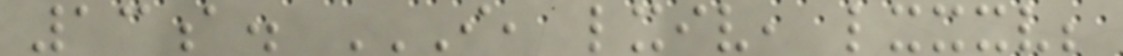13a. I, LXIV, LXXXV;
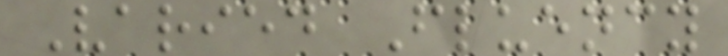Varied Fluency
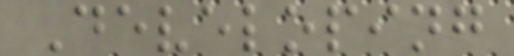Developing
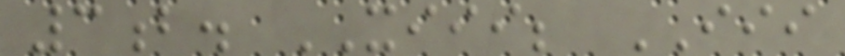3b. XIII; III
